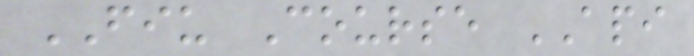FIU Course API
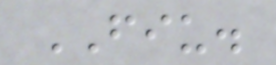FIU.
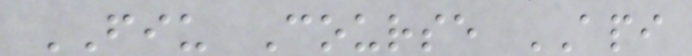FIU Course API
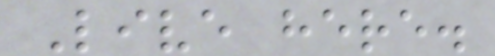Live here.
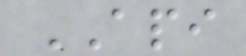API
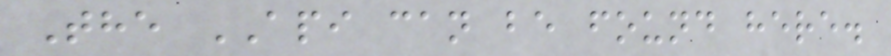The API can be found here.
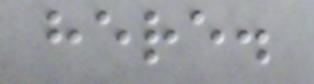here.
